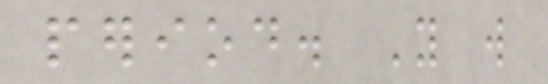period. You will
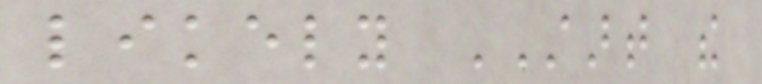likely START the
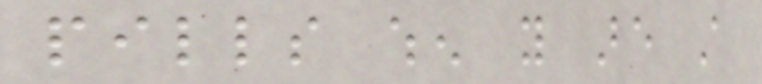pills when you are still
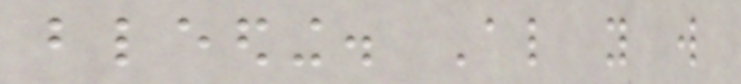bleeding. Also you will
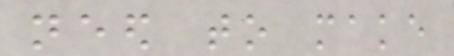need to make
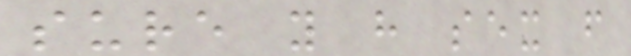sure you have sex from
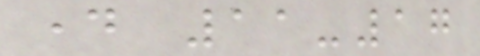day 11-17
